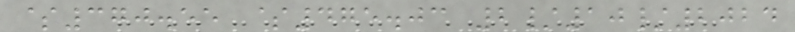$370.55 $475.03 2/10/2024
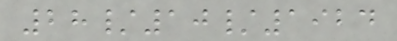28/10/1924
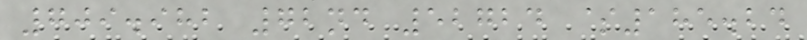709.982 72nd 52724 $185.24
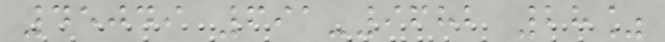45049 691-9682 28%
